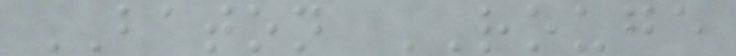BATON ROUGE
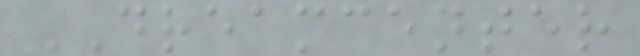DREAMCENTER
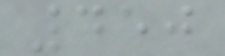450
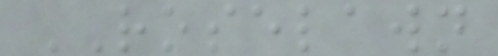ROSELAWN
